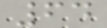64
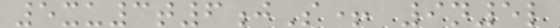5xu3t6jS+ 9n5l
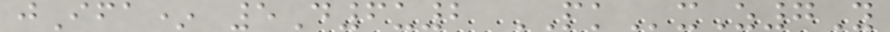jIfa* 5D6u2 PKxZ7Y
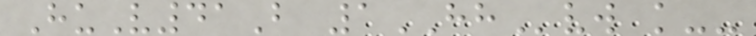HuV41B 1HHvw k--
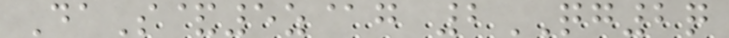DaS&5z@g 2QG2q
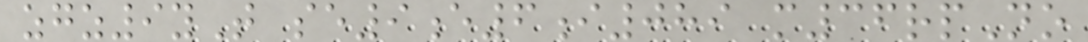zgz9yT se9e6i089 m36rpNo
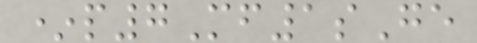*p7Mf1sGe
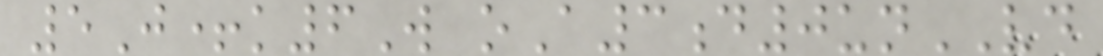5J+k6W oA3d0unVD
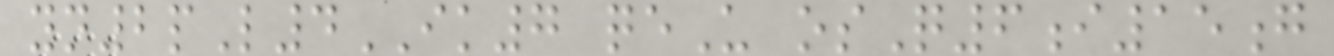yn2pL4IK7 qeU osQ6i15g
